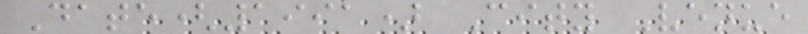Date(1991) City Venue
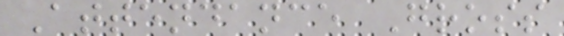Attendance Gross
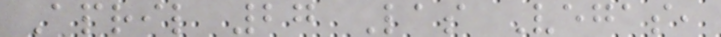April 27 Las Vegas,
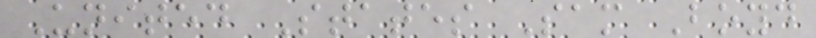United States Sam Boyd
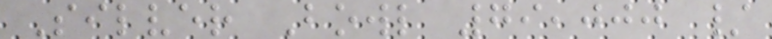Silver Bowl 79,000 /
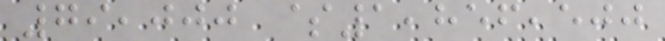79,000 $1,856,500
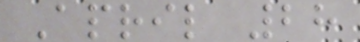April 28
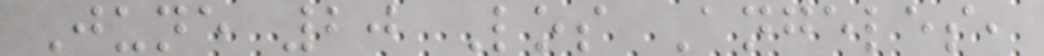June 20 Los Angeles,
